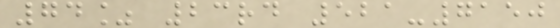74% 23rd 521-7150
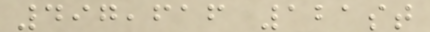497,616 121st
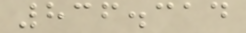836.314
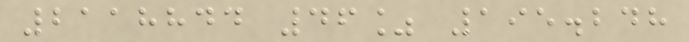2118844 46% 195.248
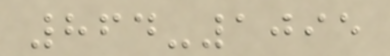864-1095
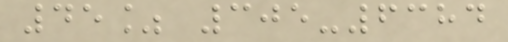45% 305-6384
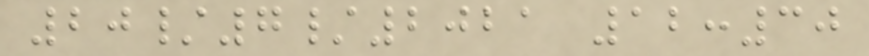20/7/2021 12:30
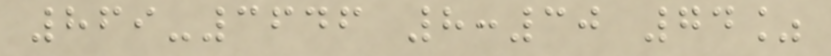869-3646 8:30 74%
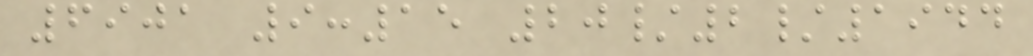6901 9:15 20/2/1944
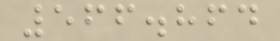566.864
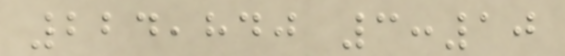224,840 3:10
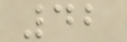42
